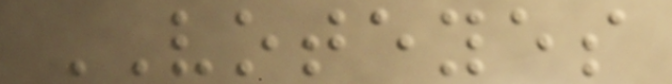VOTEYES
